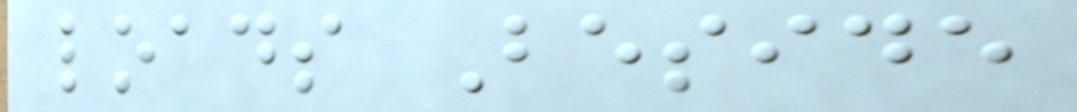loads Beside
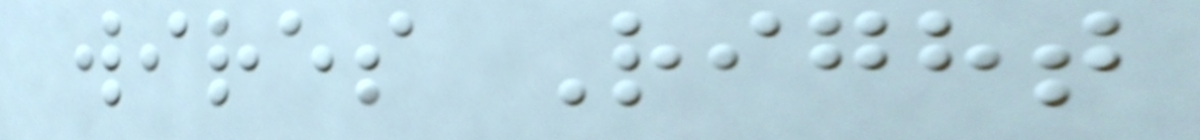wires Right
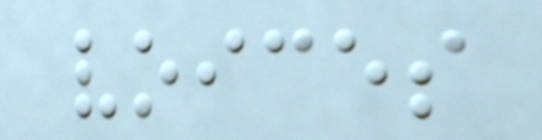voices
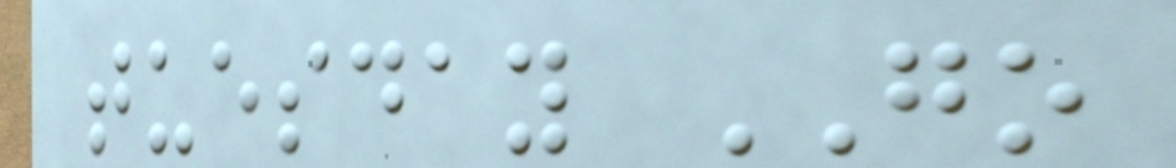tuesday GO
